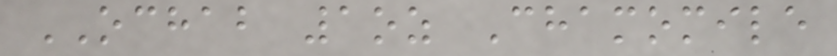OCHAB 1oz Chamomile
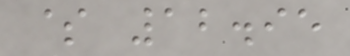$ 12.95
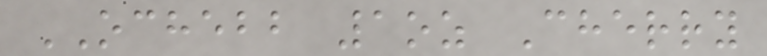OCHEBB 1oz Cherry
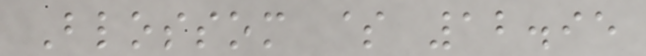Blossom $ 12.95
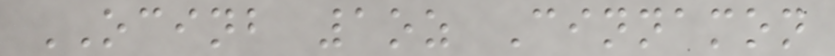OCINB 1oz Cinnamon
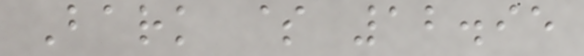Bark $ 12.95
